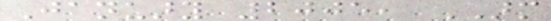January 2005, ARM
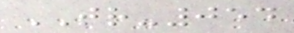TR-054
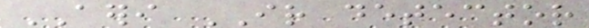AERI IR detector
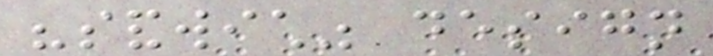"sandwich" design
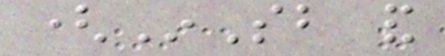(InSb and
